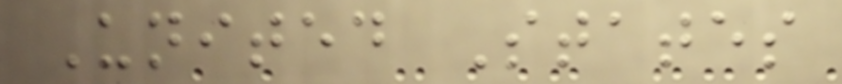United States
